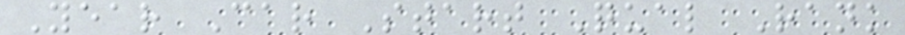Year Car Start Qual Rank
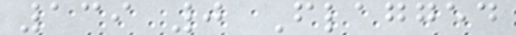139 0 Flagged
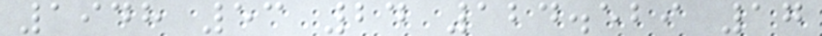1948 53 24 124.529 17
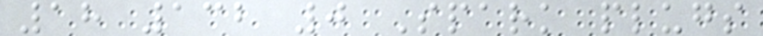18 132 0 Spark plugs
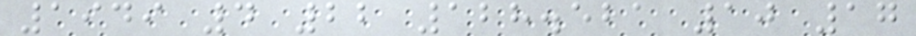1949 4 22 128.521 10 17
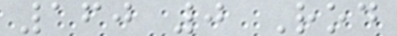160 0 Rod
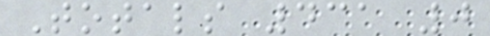Totals 431 0
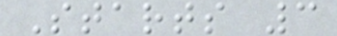Starts 3
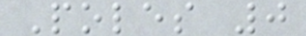Poles 0
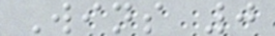Wins 0
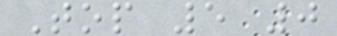Top 5 0
